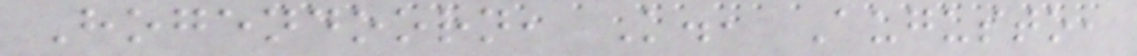Hogendoorn, K., Augusto,
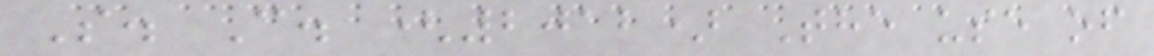S. C. (2012) The use of
